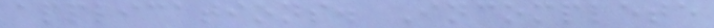applications. Incomplete
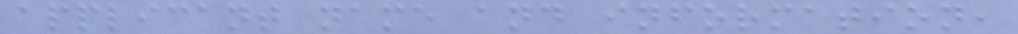applicant name and information,
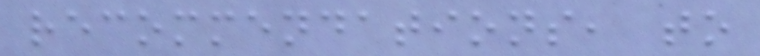recommendations, to
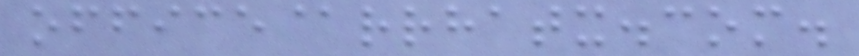office@rrhatx.com.
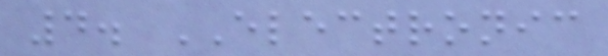4. ELECTRONIC
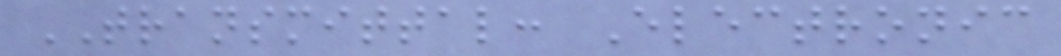TRANSMITTAL: Electronic
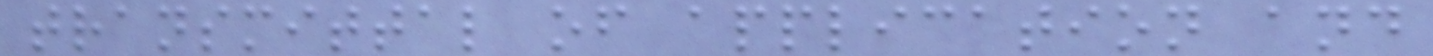transmittal of application and
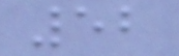52
